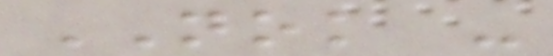NOK -
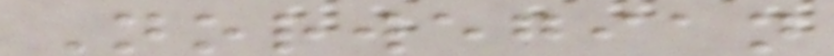Norwegian
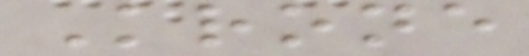Krone
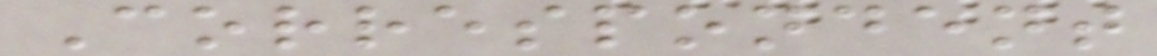Correspondent
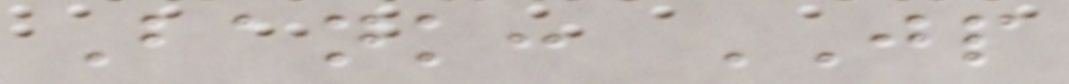Bank: JP
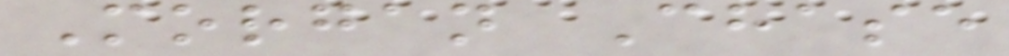Morgan Chase
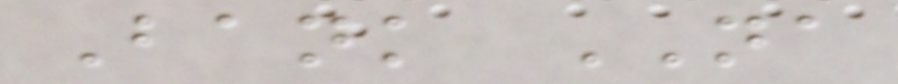Bank NA
